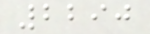2290
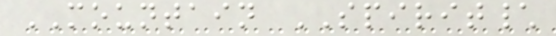MOUNTAIN SPIRIT\
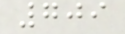709
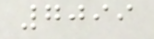7099
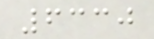6330
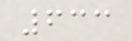633
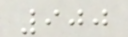900
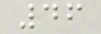46
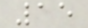15
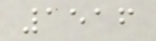1516
